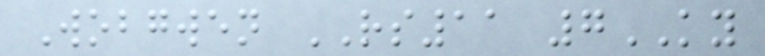Wobgwen RS11 7KY
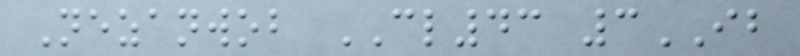Nezanwob CL43 3IB
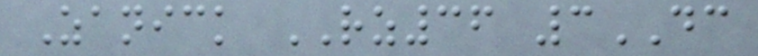Zanick RZ36 3DC
